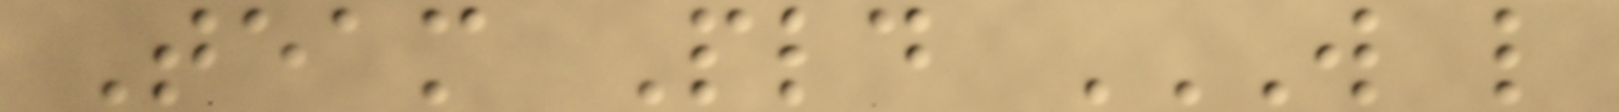Team Pld W L
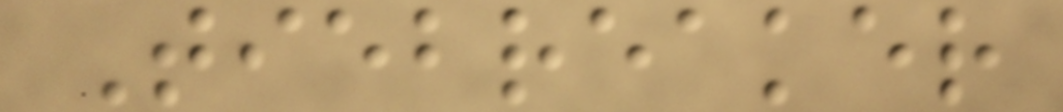Tiebreaker
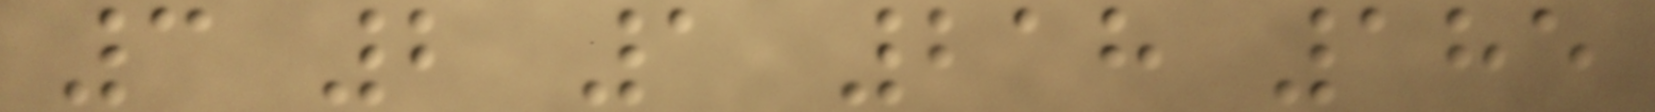3 2 1 218 185
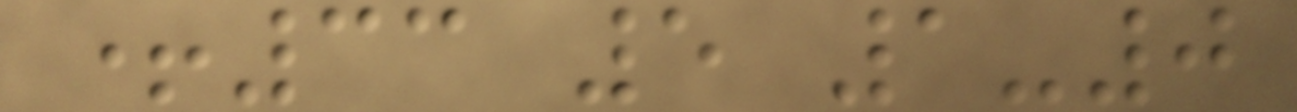+33 5 1-0
